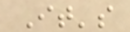It's
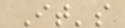It's
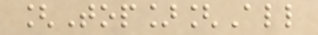[Top][All
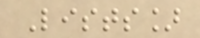Lists]
